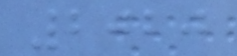2020
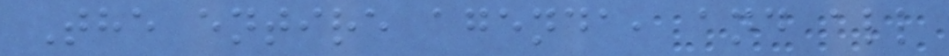The entire agenda, and all
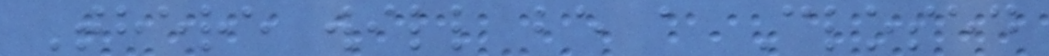There will be a Closed
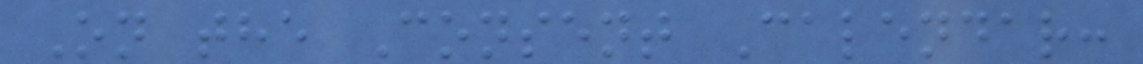On the Consent Calendar:
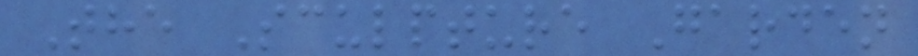The Sculpture Garden
